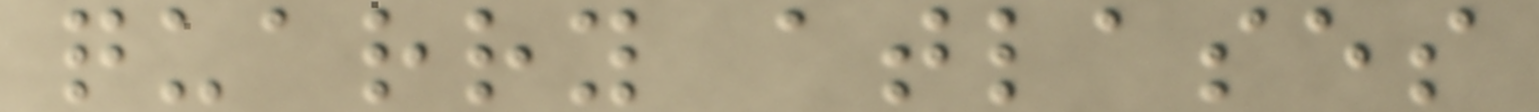quarry atlases
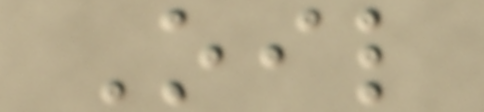Oil
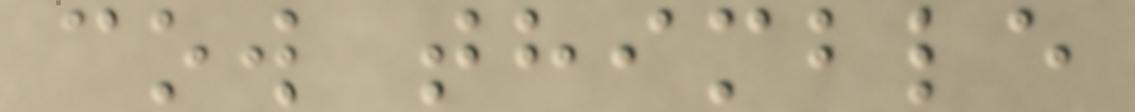cow thimble
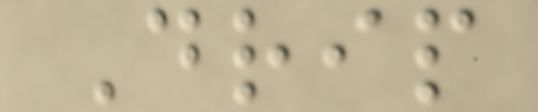Drip
